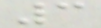3
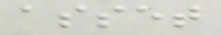asset
